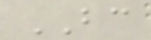BC
